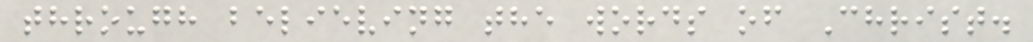through believing the words of Christ.
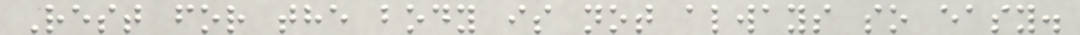Rest for the body is not always so easy.
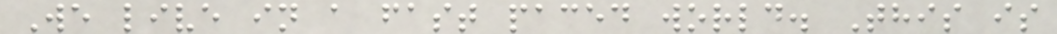We live in a fast paced world. This is
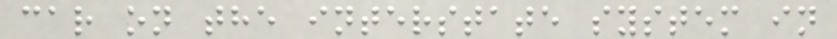car on the interstate system in
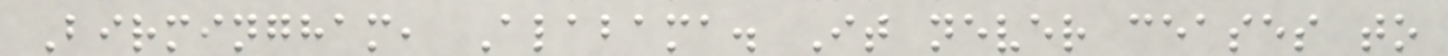Birmingham, Alabama. It never ceases to
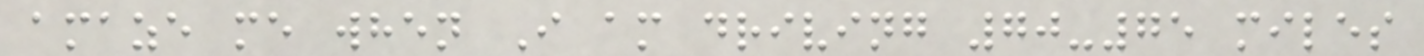amaze me when I am driving 70-75 miles
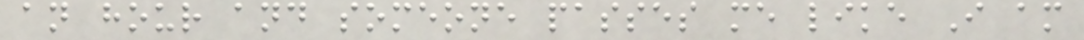an hour and someone passes me like I am
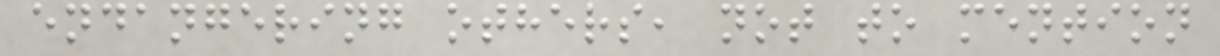endangering others, not to mention
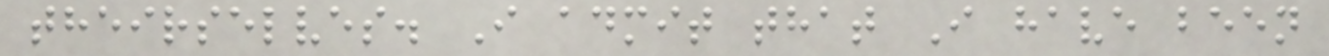theirselves. I admit that I have been
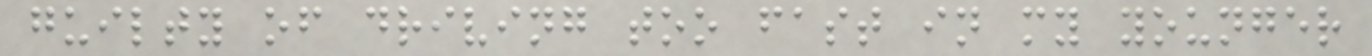guilty of driving too fast in my younger
